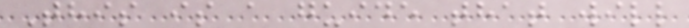This is a guide that will
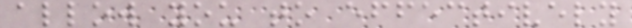allow you to effectively
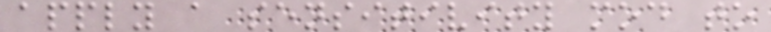apply a sensitivity mod to
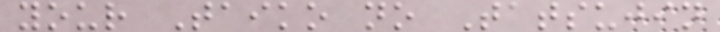your Taiko no Tatsujin
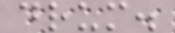drum.
